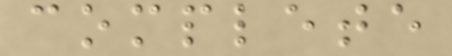complete
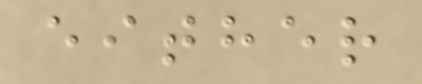either
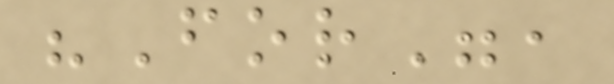"For",
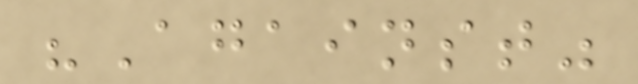"Against"
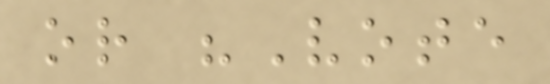or "Vote
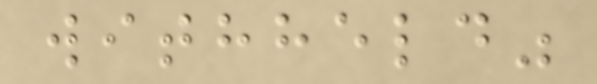withheld"
